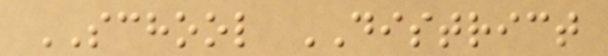SCHOOL DISTRICT
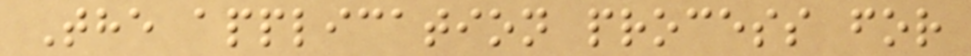The application process for
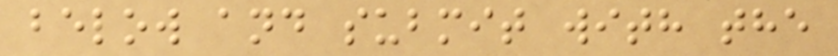below and submit with the
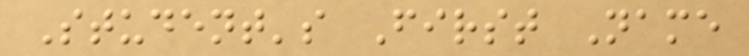Student's First Name
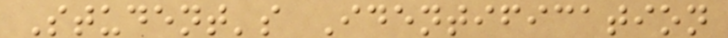Student's Identification
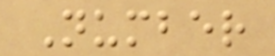Number
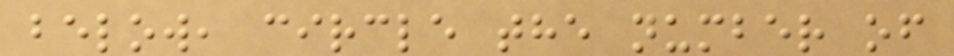below, circle the number of
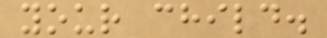your child.
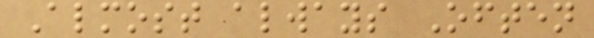Almost always Often
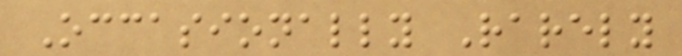Occasionally Rarely
